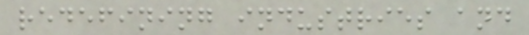redefining industries and
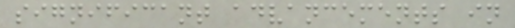significant advancements in
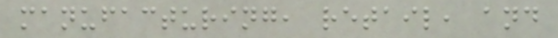manufacturing, retail, and
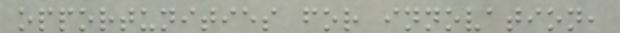opportunities for innovation,
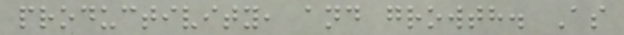productivity, and growth. As
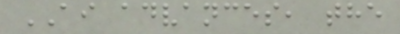AI advances, the
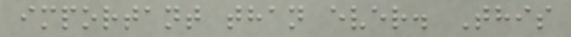important than ever. This
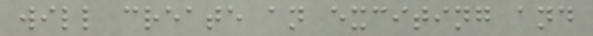will create an exciting and
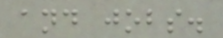and jobs.
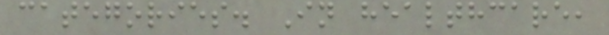categories. In healthcare,
